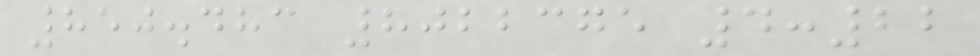850.483 8022375 4:22
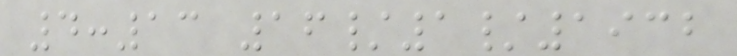4:13 16/1/1932
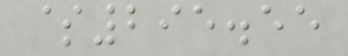$295.55
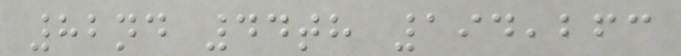82nd 44th 194,263
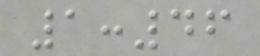1:46
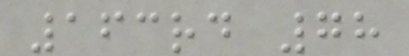163rd 78
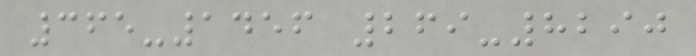365-1456 269-8290
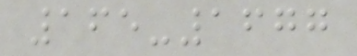165-1677
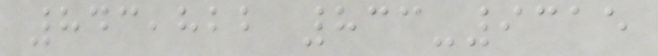843,822 833-9315
